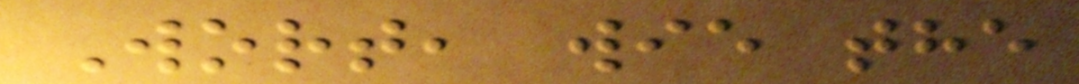Wort, wie the
